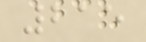215
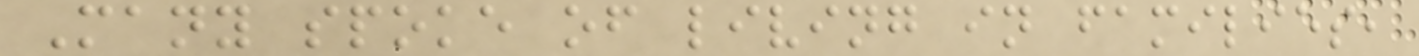Many spoke of living in families,
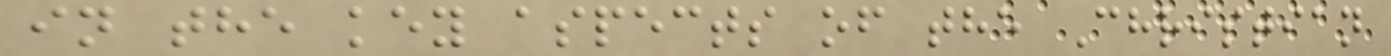in the key aspects of the Christian
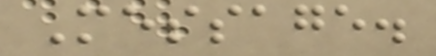Message.
